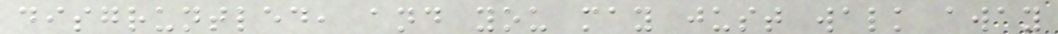disgruntled, and you may just walk away
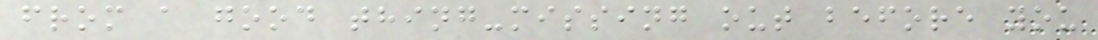from a good thing-missing out before you
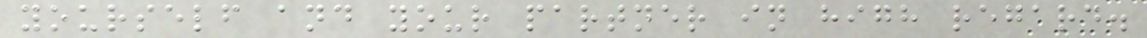yourself and your partner in high regard.
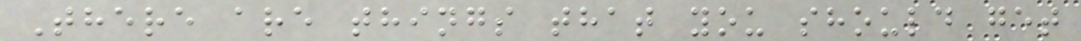There are things that you should get
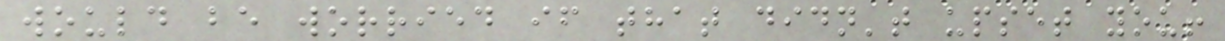would be worried if that didn't upset you!
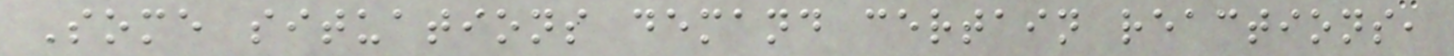Some situations demand certain reactions,
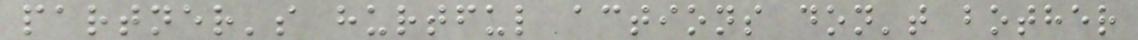partner's hurtful actions don't bother
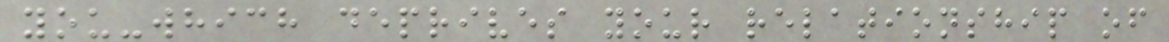you-which deprives your relationship of
